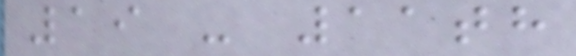19 - 11th
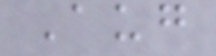Aug
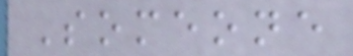Someone
